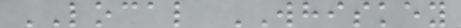LOCAL WHISKEY
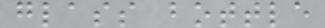glass bottle
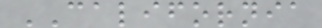CALIFORNIA
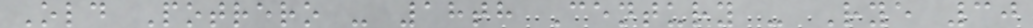Old Potrero - 18th Century - Rye 30
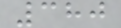380
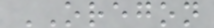OREGON
